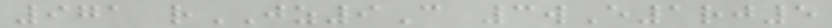971 rJZ9C 3wE1rj5
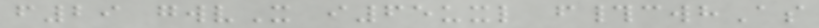f29 gwvX i65uxl f#cwhAs
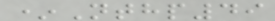*Nthp49
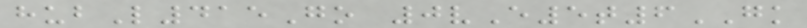hubL415Go 0vE5t6GK
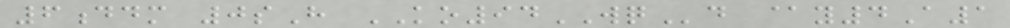6ddm 0sH KO94WQd @y4A1
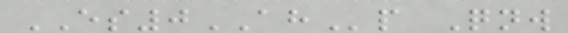ES0AHp Qnw
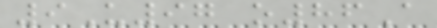9U97 o86A
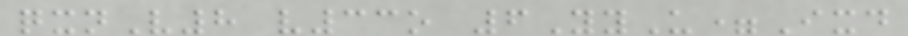qxnV8 v33o 6YyU=Ixd
